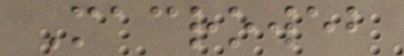Macroweb
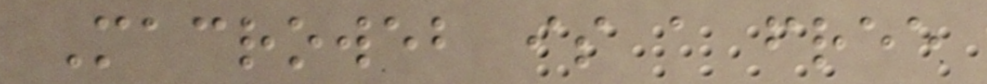Macroweb is a free
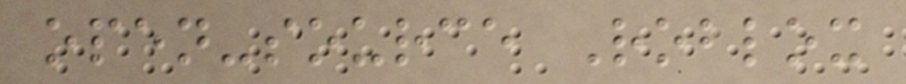open-source Roblox
